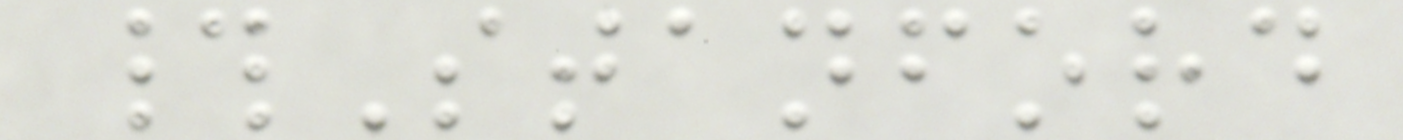#Stanford
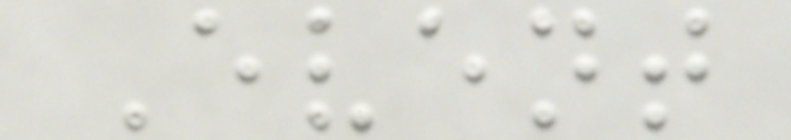Event
